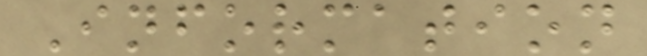Information
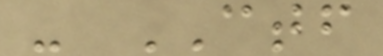- CTF
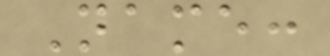Name:
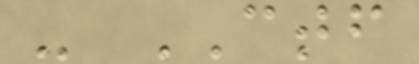- CTF
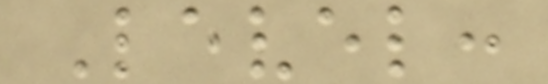Level:
